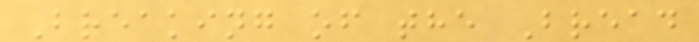Breaking of the Bread
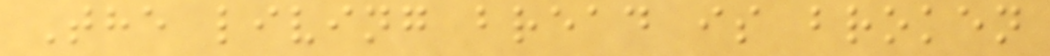The living bread is broken
